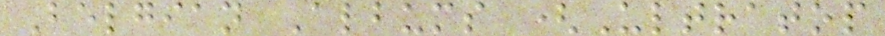Belgian Albums (Ultratop
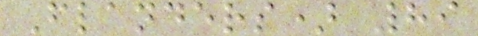Flanders) 89
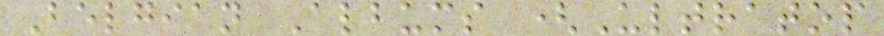Belgian Albums (Ultratop
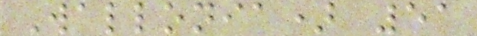Wallonia) 51
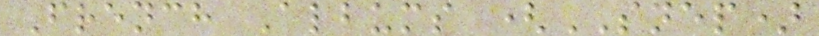French Albums (SNEP)
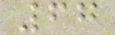67
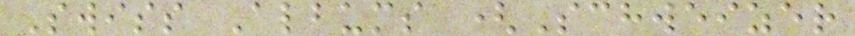Swiss Albums (Schweizer
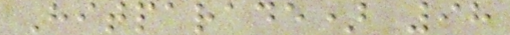Hitparade) 98
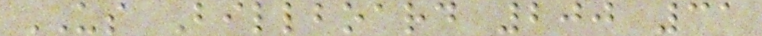US Billboard 200 31
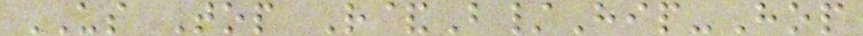US Top R&B/Hip-Hop
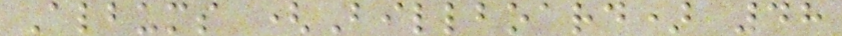Albums (Billboard) 48
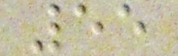55
